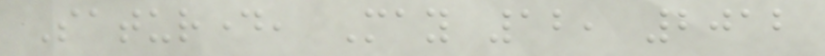Saturday, May 12, 2012
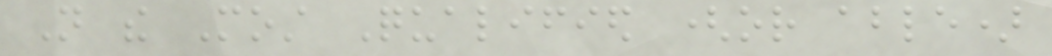Not the Most Qualified (or able)
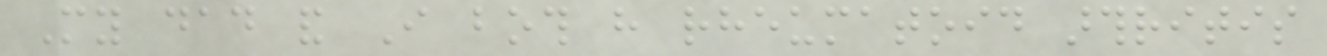My dad and I both have rheumatoid arthritis
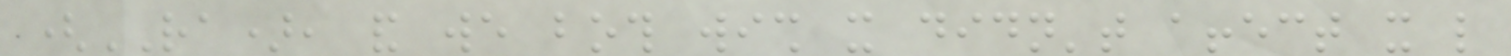(RA), and we both wish it didn't affect it like
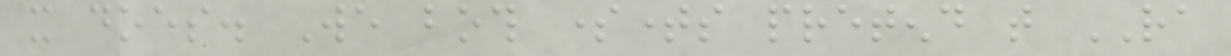it does. We both sometimes pretend that RA
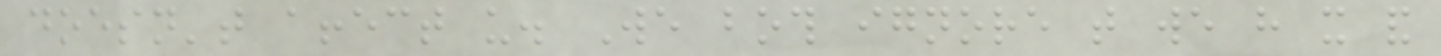doesn't affect us. We both ignore that we have it and
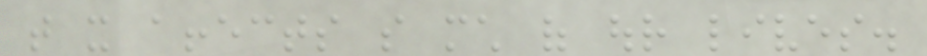that it affects so much of our lives.
